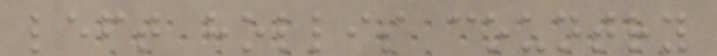left hollis country
